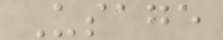Usage
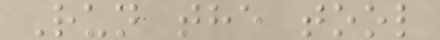Run the tool
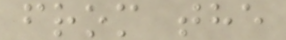from the
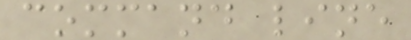command line
